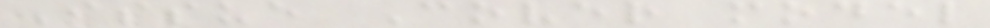Issue Cover model
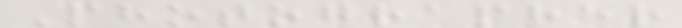Photographer
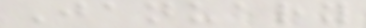January
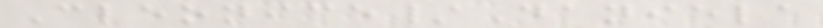Cleonice/Daniela
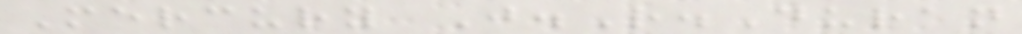Mercury J.R.Duran
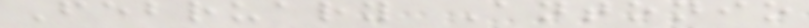February Antonio
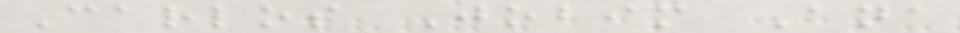Carlos Jobim Ana
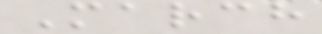March
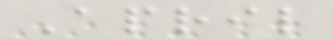April
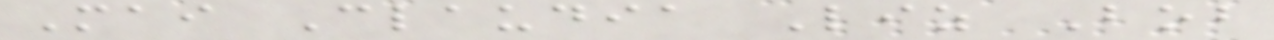Mai Claudia Liz Bob
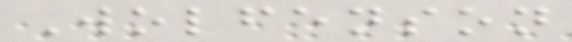Wolfenson
